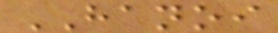HANOI
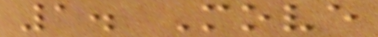1. Move
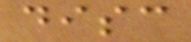disc
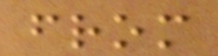from
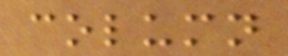column
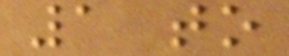1 to
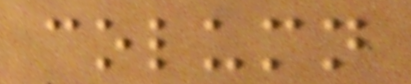column
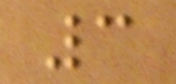3
